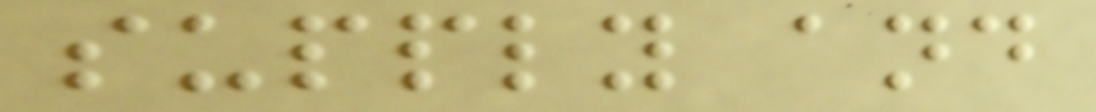supply and
